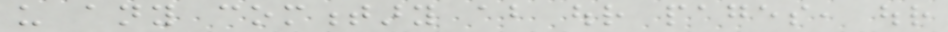us any commentary about our pages, our
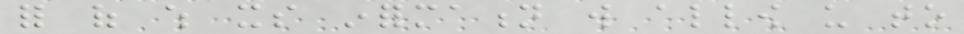for of which its information will allow us to
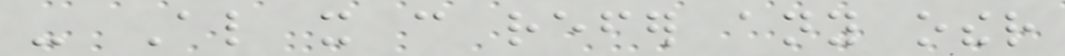- Also it can refer any other
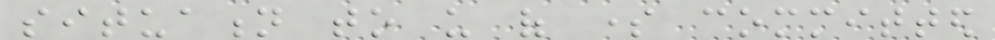situation to us of some committed
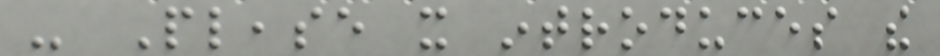- Please it introduces the
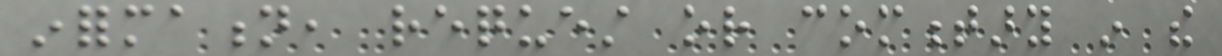information, request or commentary in the
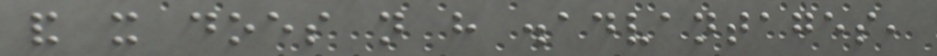and it does not have disadvantages,
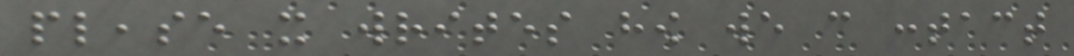please it writes how we can contact
